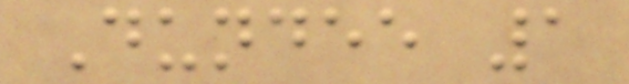Dundee 1
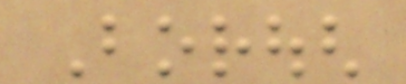Borough
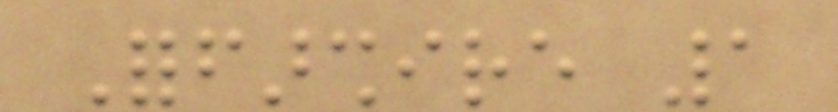Forfarshire 1
